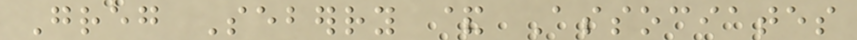Greg Seberry & Associates
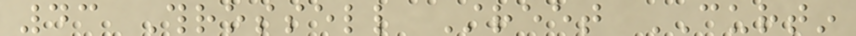43 Throssell Street CURTIN
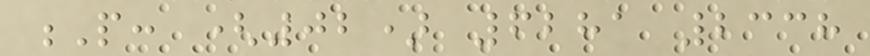P: (02) 6281 2338
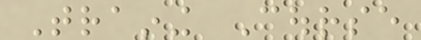Training Course
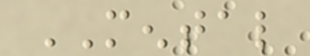MENTAL
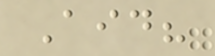Aid?
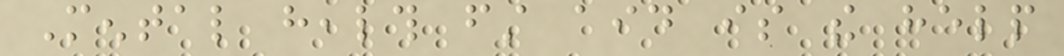Mental health first aid is the help
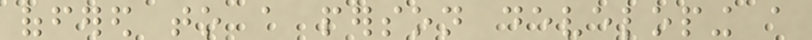offered to a person developing a
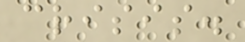crisis.
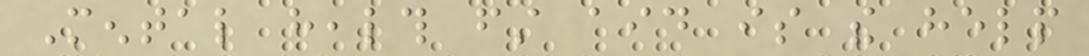Mental health first aid is the help
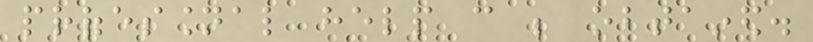professional help can be obtained.
